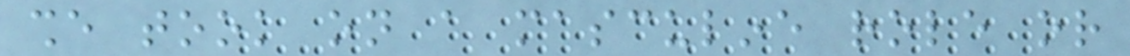she took on a masculine role or
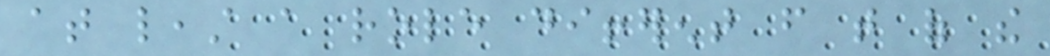at least a role different from that of the
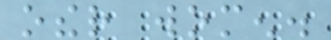other women.
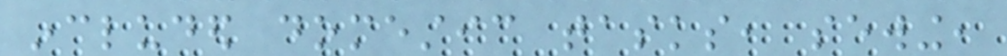included domestic tasks, sewing,
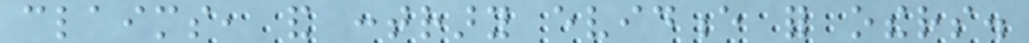claims, and contrary evidence for others.
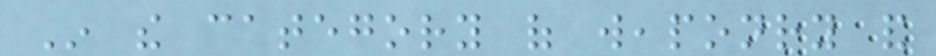In the category of weaponry and
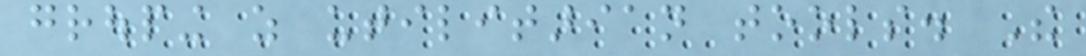grouping as utilitarian tools. The
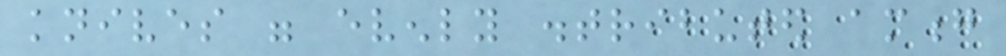knives were evenly distributed among
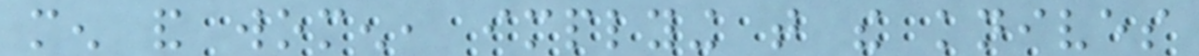men and women, implying that the knives
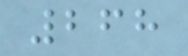268
